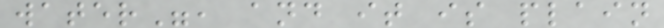water", and it is plain
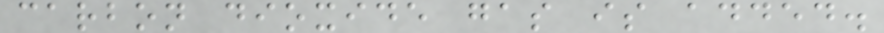carbon dioxide gas is added.
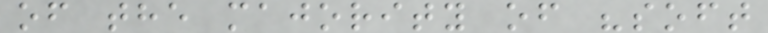of the majority of "soft
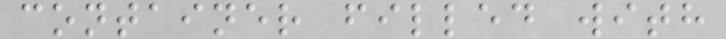container filled with
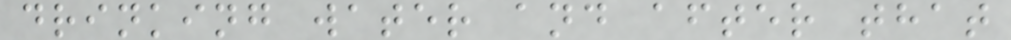drinking water and after that
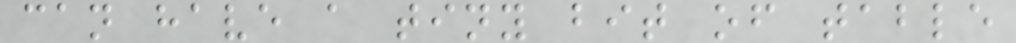can have a tiny bit of table
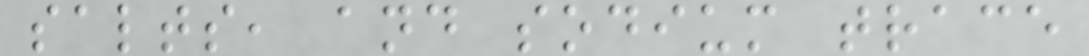salts, and sodium trace
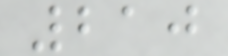210
